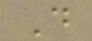D
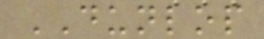DUNLOP
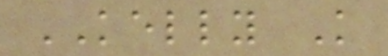KELLY K
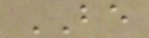BE
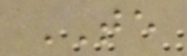TE
